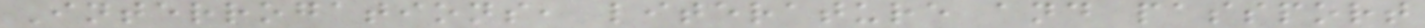Interrogations, literature and passport
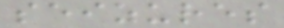seizures
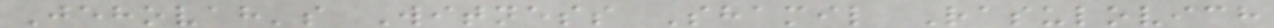Jehovah's Witness Shamil Rasulovich
